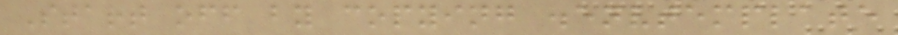Start off by copying .envtemplate
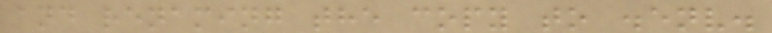and renaming the copy to .env.
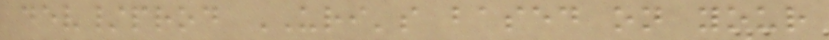dev/prod URI's based on your
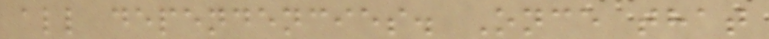all dependencies. Once that
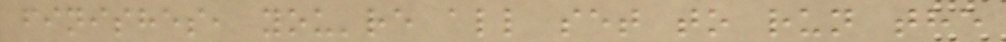finishes, you're all set to run the
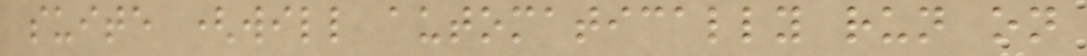suite (will automatically run on
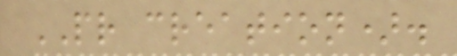PR creation).
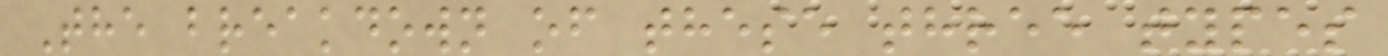The breakdown of these three types
